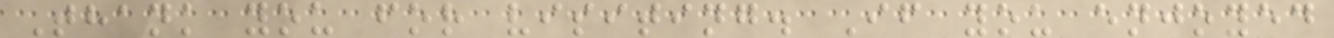Thank you for visiting. If you enjoyed
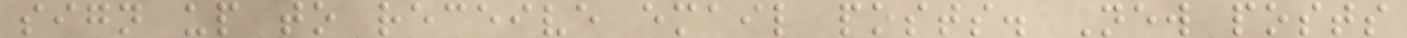sign up to receive email posts. New posts
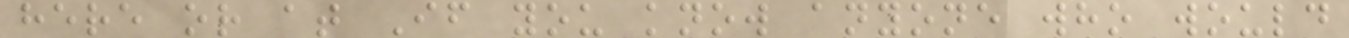here or at If you know anyone who would
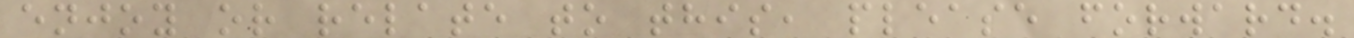enjoy or relate to this, please forward.
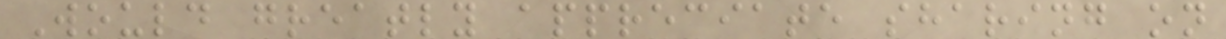Would greatly appreciate sharing on
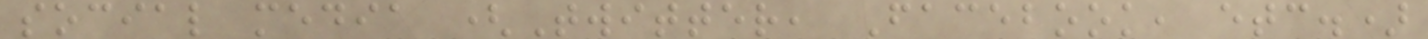social media (Twitter, Facebook, etc.)
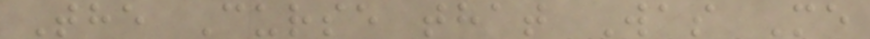The Curse that Was Me
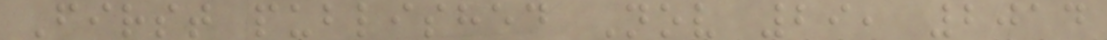First published Nov 29, 2014
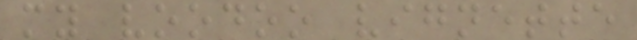my voodoo vignette
